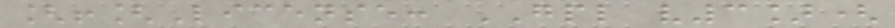[![License: GPL v3](
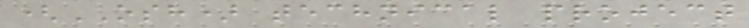(OSH) technical project
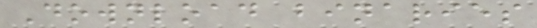Download binaries
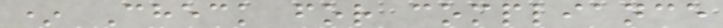* Check for compliance
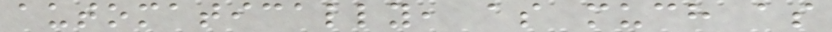automatically, as much as
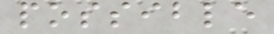possible
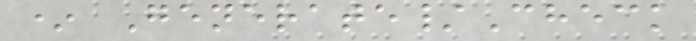* Generate/Check
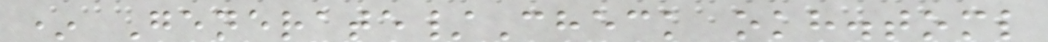* Generate/Check okh.toml
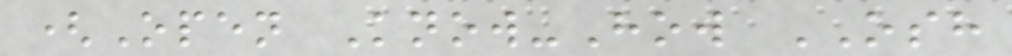(Open Know-How OSH
